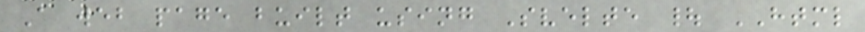A web page built using Svelte | HTML
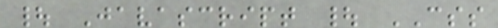| Javascript | CSS
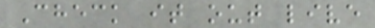Check it out live
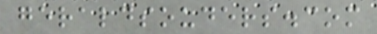geraldsouders.com
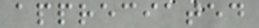appreciated
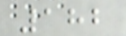182
